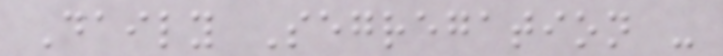Daily Segregation -
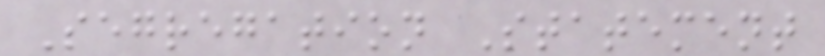Segregation Statement
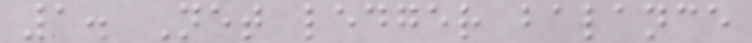1. Net ledger balance
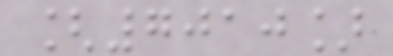[7010]
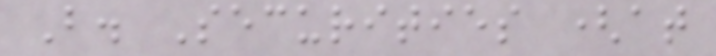B. Securities (at
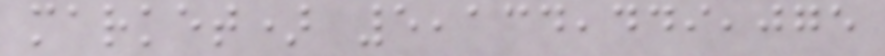market) 5,134,449,075
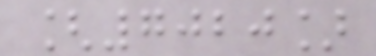[7020]
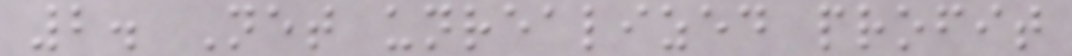2. Net unrealized profit
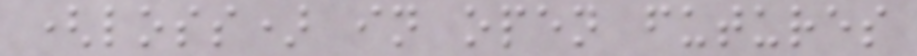(loss) in open futures
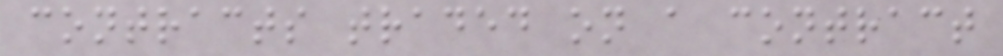contracts traded on a contract
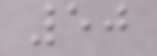50
